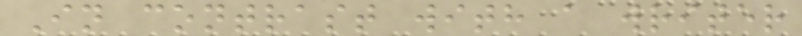In contrast with a writer
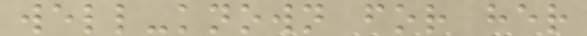well-known for her
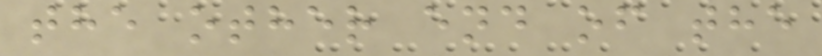the other end of the
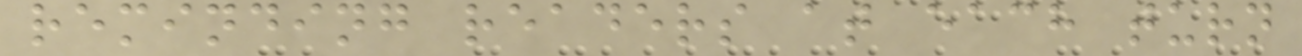reminding readers at each turn
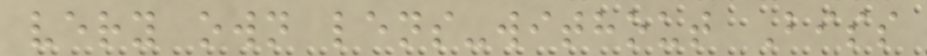very own lens-without Biss
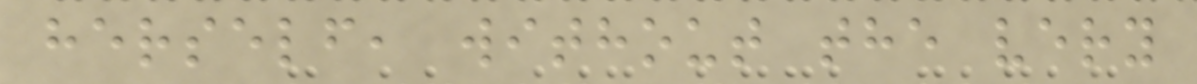herself, without the very
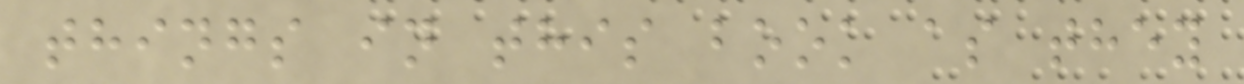things in this book as they
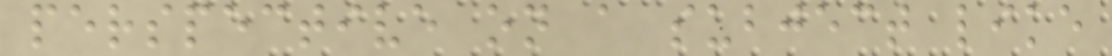perspective on a subject like
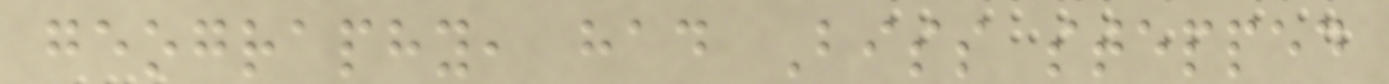geography, had Biss stepped
